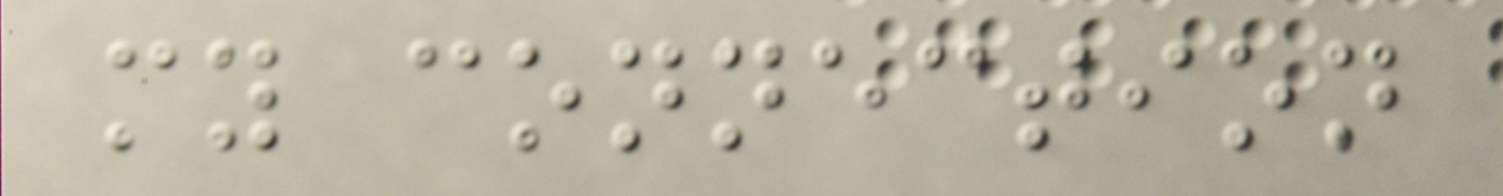my connection
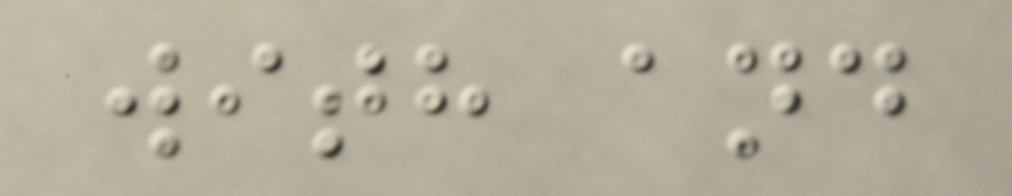with and
